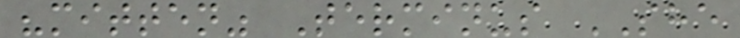"mitten" Terminus SHE
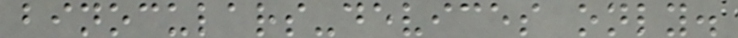binoculars-devices only.
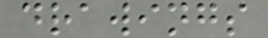drawings
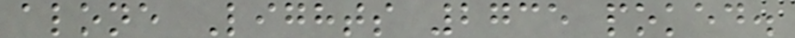alone Lights 2735 poked.
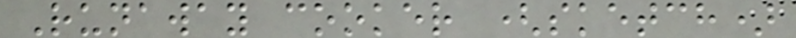Runaway cooker (sketch)
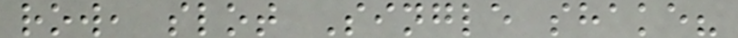row, slot Single shake?
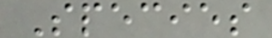Species
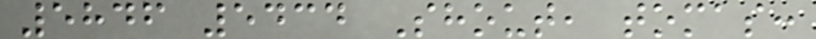5846 5434 Shout, tomas:
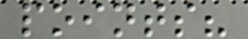points?
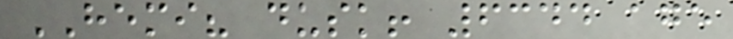HEMI? dusk! 6344 age
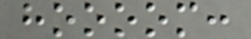hoooom:
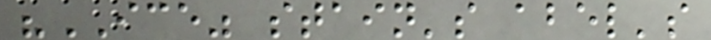"ICE" stain's abel's
